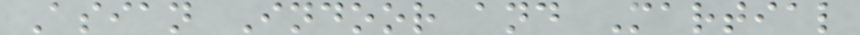Asian Indoor and Martial
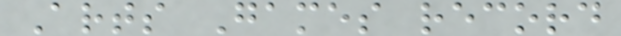Arts Games record
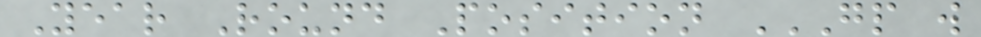Year Round Position GP W
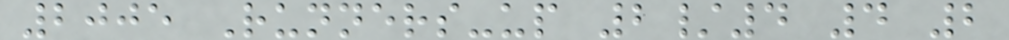2005 Runners-up 2/4 4 2
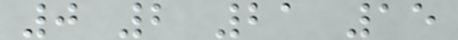0 2 21 15
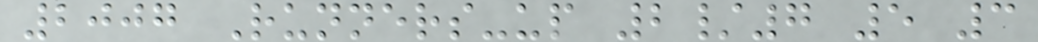2007 Runners-up 2/7 5 3
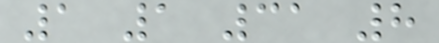1 1 31 8
